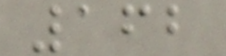162
